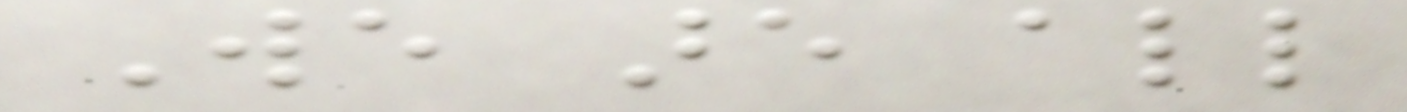We are all
